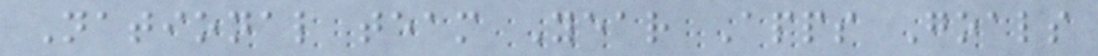National team Year Apps Goals
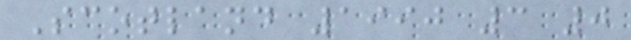Scotland 1990 3 0
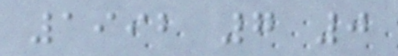1992 7 0
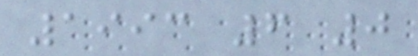1993 6 0
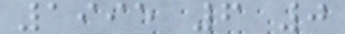1995 6 0
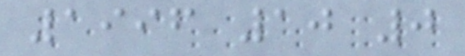1996 10 0
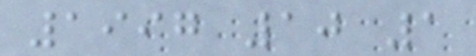1997 10 1
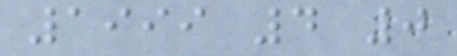1999 4 0
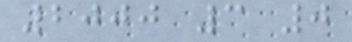2000 3 0
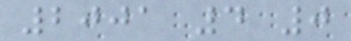2001 4 0
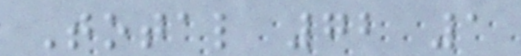Total 72 1
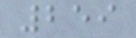259
